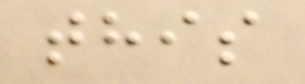this
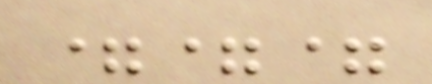===
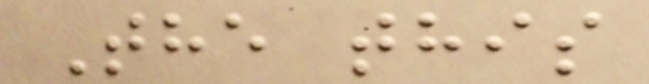The this
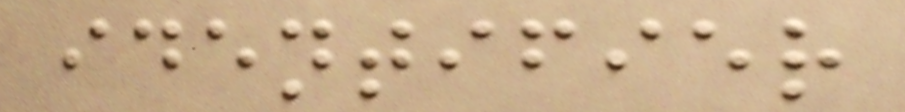identifier
